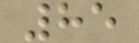85
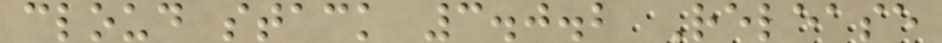cloud stack 3.0.2 Release
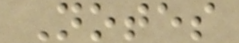Notes
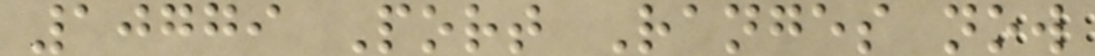10779 Port Ranges now
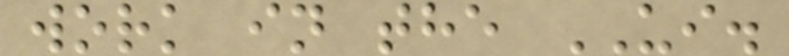work in the UI.
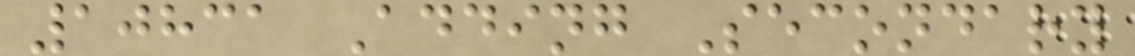10831 Adding Secondary
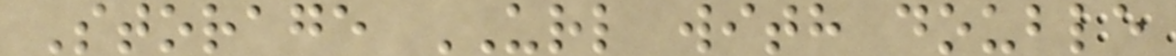Storage URL with double
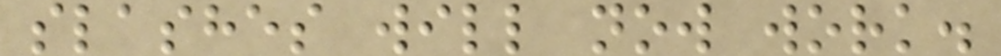slashes will now work.
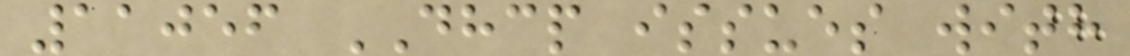11056 DHCP issues with
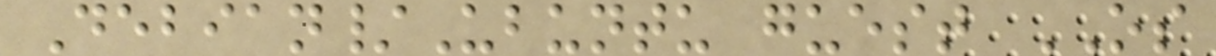Debian/Ubuntu guest OS
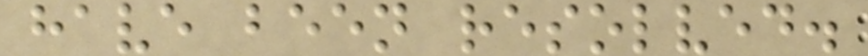have been resolved.
